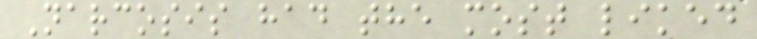Narcosis had the most liked
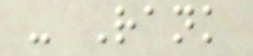- Rank
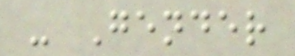- Gender
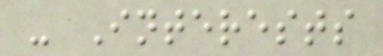- Interests
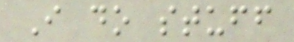I do stuff
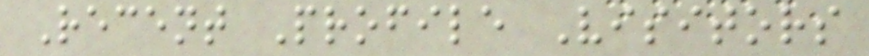Recent Profile Visitors
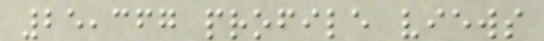25,367 profile views
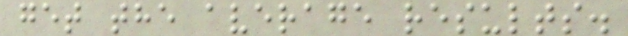get the average results.
